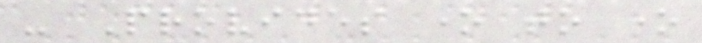- Provides one to one
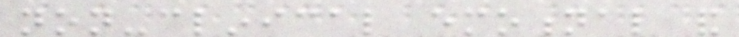non-clinical emotional and
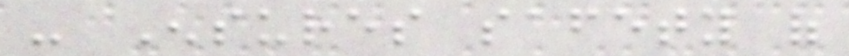- Ensures safety of
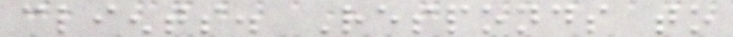clients. Responds to
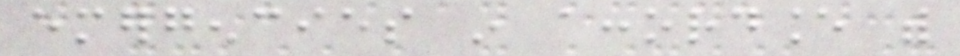emergencies in accordance with
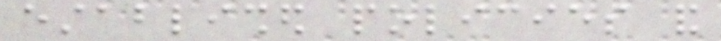established policies and
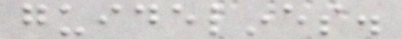guidelines.
